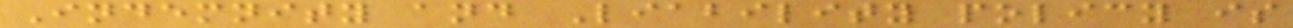Indemnity and Liability policy is
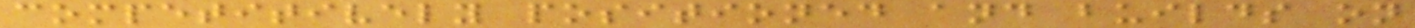competitively positioned and builds on
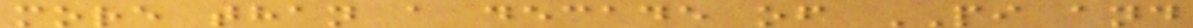more than a decade of PI and
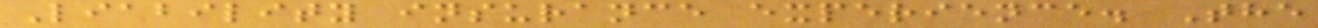Liability insurance experience. The
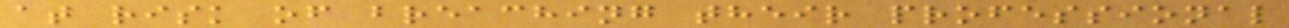at risk of breaching their professional
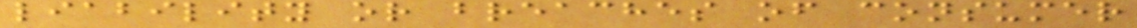liability or breaches of consumer
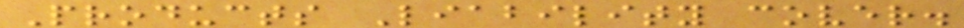Products Liability cover.
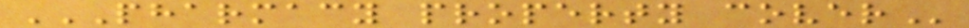PHARMACY PROPERTY COVER
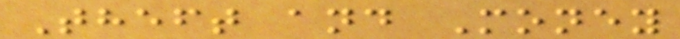Theft and Money
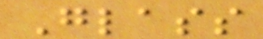Glass
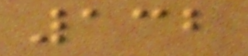132
